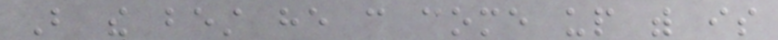But the best he can come up with is
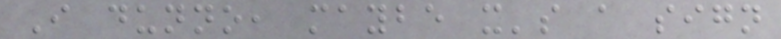I dunno, maybe it's a sign
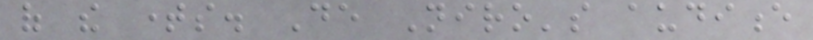of the times. De Niro's audience
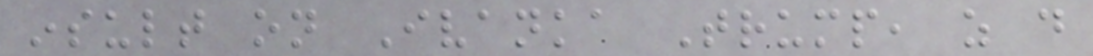insult on Ivanka Trump, as do
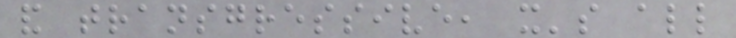and transgressive, it's all
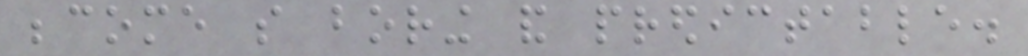become so boring and predictable.
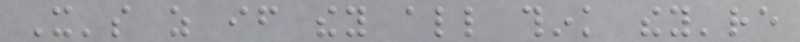It's as if they all think they're
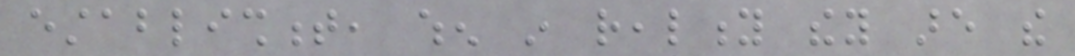establishment, when in reality they are the
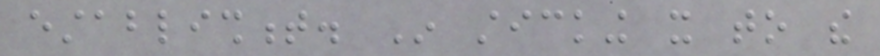establishment. In sticking it to the
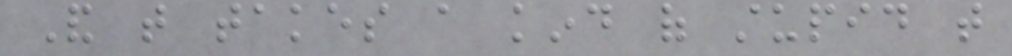And that takes a kind of stupid that
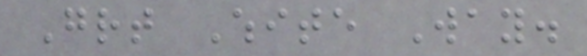Great White Way.
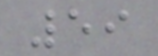59
